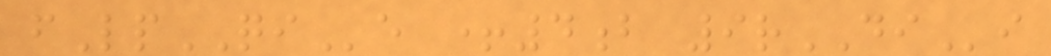fLpQIe +4b 9rDIi
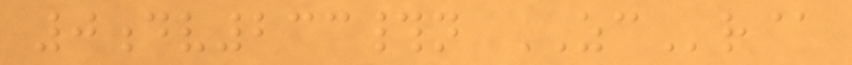0dv233#n ZCr@
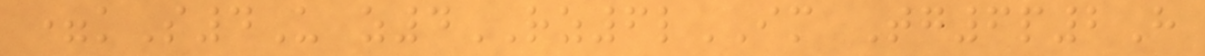=kS4U z4RZ6lIM Tg6p2H
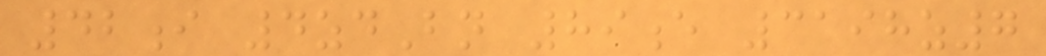42i 4zdBn 89e 3198z7
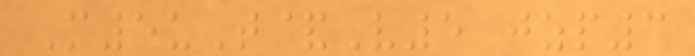M5uT&V5 jzp3
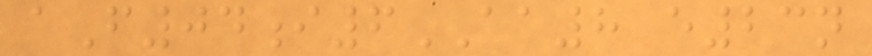aF04i6AA8 e23n
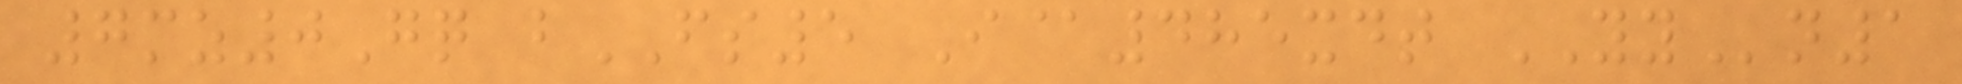7mz0Gq bFS5 I@485xdt YYn1
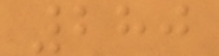280
